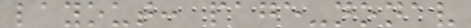layout: page-nonav
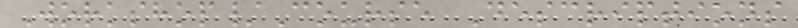Workshop/Course Descriptions
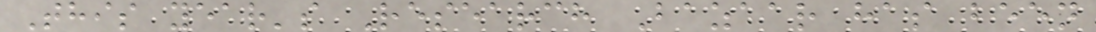This year's Research Bazaar has been
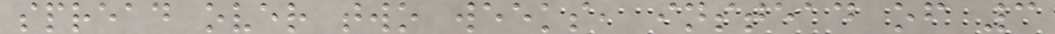spread over two weeks, instead of 3
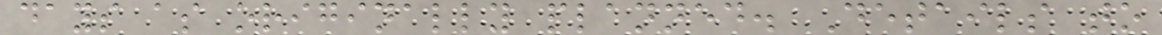days as originally planned. Details to
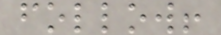follow!
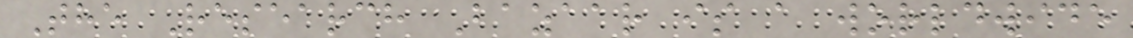The Research Bazaar is a worldwide
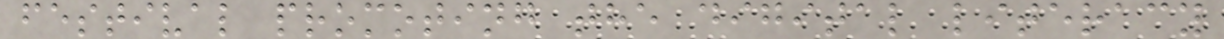festival promoting the digital literacy
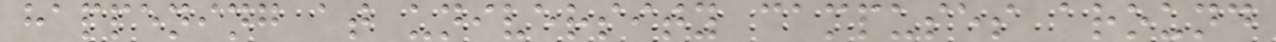happening at university campuses around
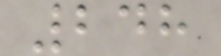248
